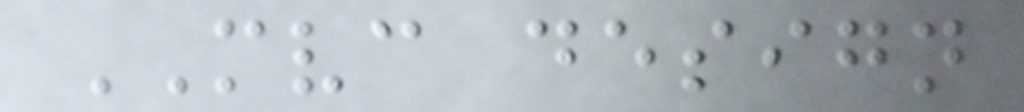MVC design
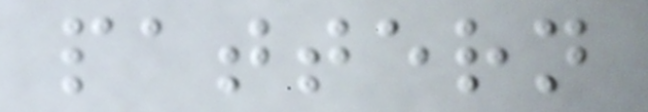pattern
